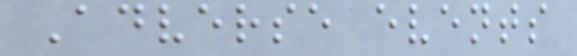Adverse events
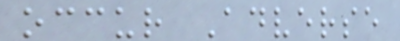occur Adverse
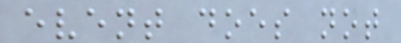event does not
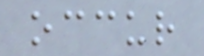occur
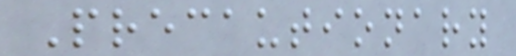Precautionary
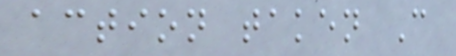action taken C
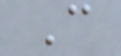C
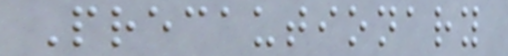Precautionary
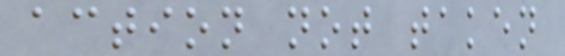action not taken
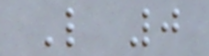L 0
